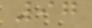97
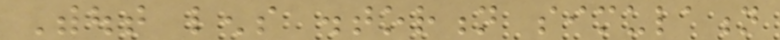Without lens distortion simulation
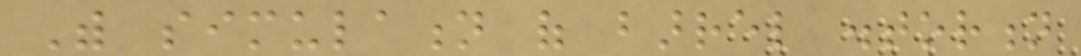With simulation of barrel distortion
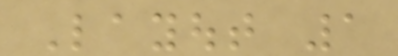Layout 1
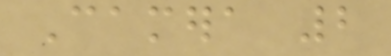Camera 2
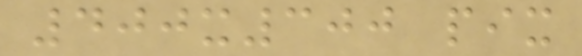400x300 pix
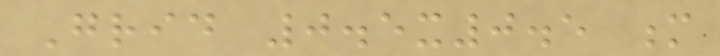Grid 0.5x0.5 m
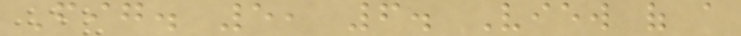Fig. 5, 6. View of a
